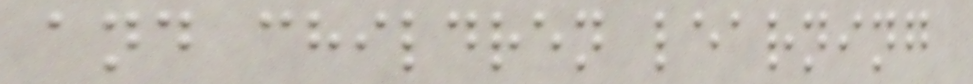and children learning
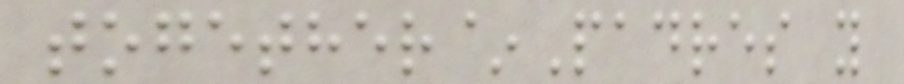together~Padres y
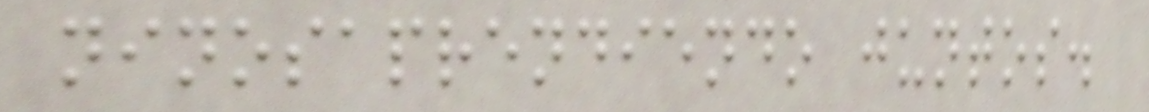ninosaprendiendo juntos.
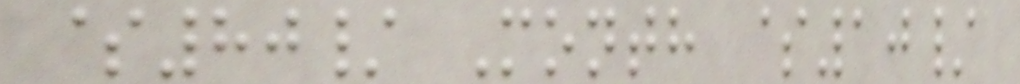$80/ Month $10/
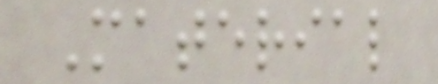Material
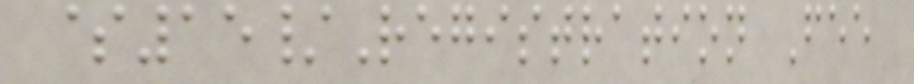$15/Registration Fee
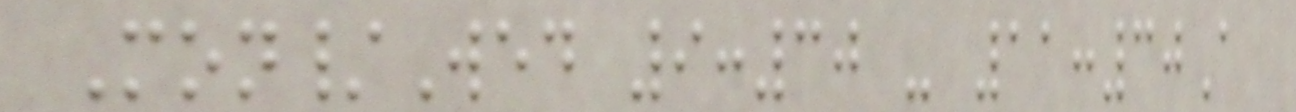Mon/Wed 9:30 - 11:30A
